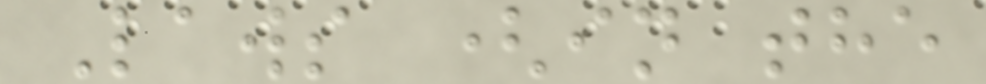Laws (in the
